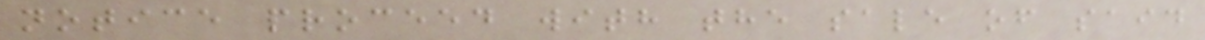notice proceed with the sale of said
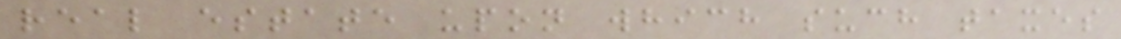real estate upon which such taxes
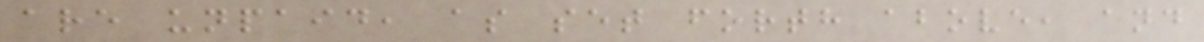are unpaid, as set forth above, and
